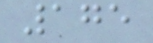175
